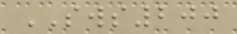SWS200
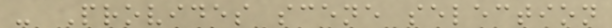- Provides scene selection
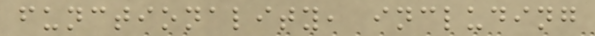functionality, including
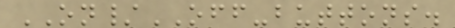ON/OFF-buttons.
